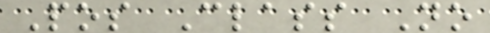Pos Class No
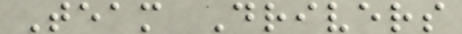Team Drivers
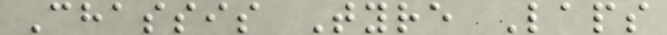Chassis Tyre Laps
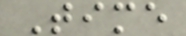Time
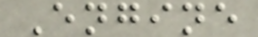Engine
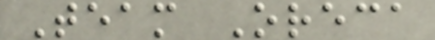Team Oreca
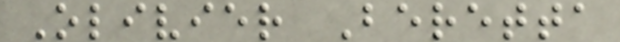Olivier Beretta
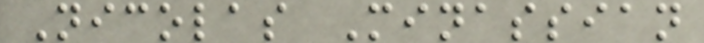Nicolas Minassian
